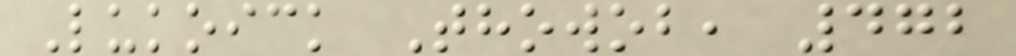Lukoick Thowob, 472
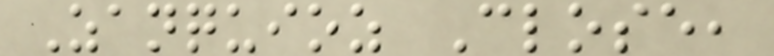Zanquioz Close,
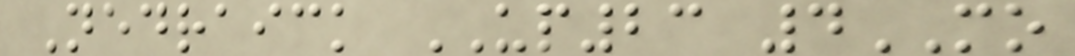Nedraick UP23 4MO
